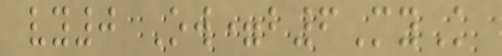vy0 Ow=b6MyK
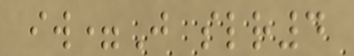iw=J slr4
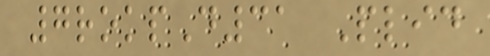7rokpD31 Plid
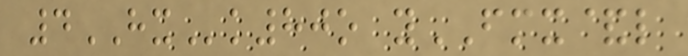4HXk80o yFMX&l
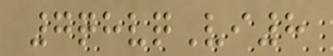7qhvqVi8
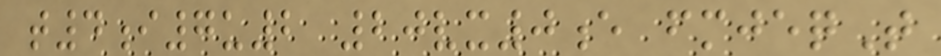t4i7u2 20vx0e fmjeqT
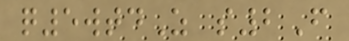q5wtdZ s2F
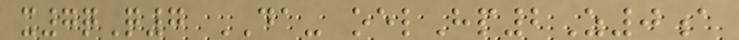x7qQ7 DA- oelHp2Z0a
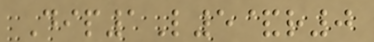Dip1L5&r0
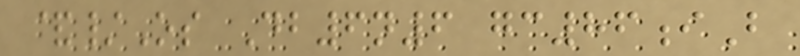&/Os Db6n6 gc86iB
